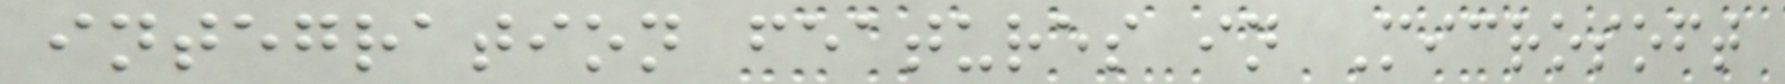integration features in Microsoft
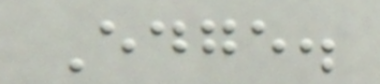Edge.
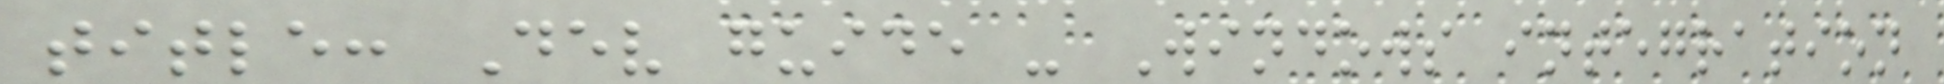title: Dev guide - Windows integration
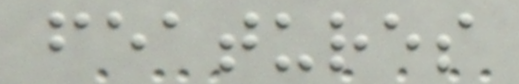features
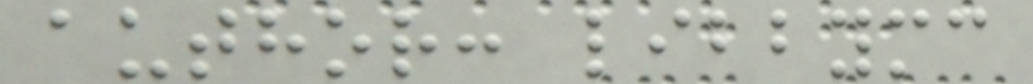author: libbymc
